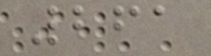261
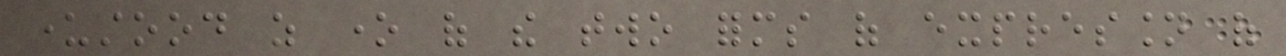understood as one of the two forms of expression of
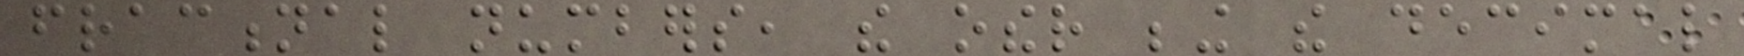fractional numbers, the other being the decimal
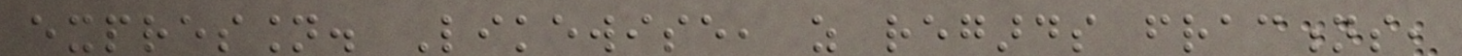expression. Likewise, as regards fractions,
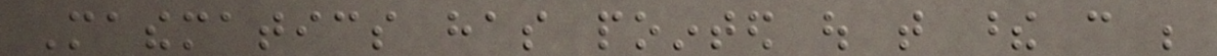Mathematics has pointed out that these can be
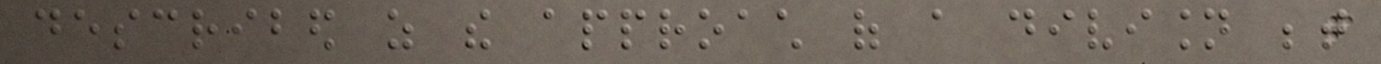described as the approach of a division between
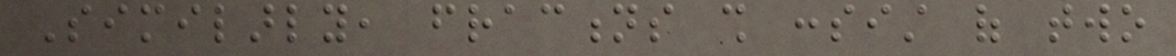Similarly, fractions shall consist of two
